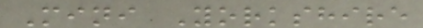Mini Yorkshire
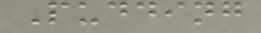Pudding
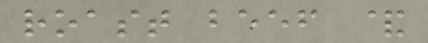roast beef &
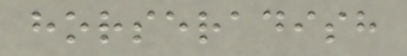horseradish
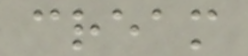cream
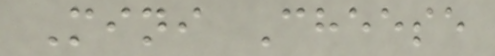Mini Cheese
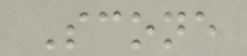Scone
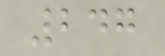247
